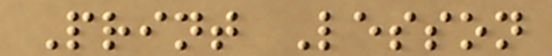Print Lesson
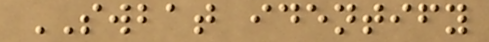SWBAT identify
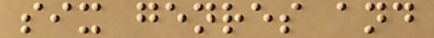six genres and
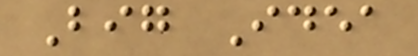Big Idea
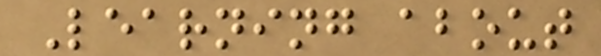Learning about
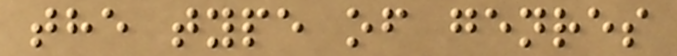the type of genres
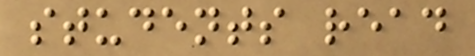students read
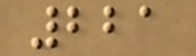221
